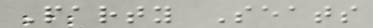Party Seats
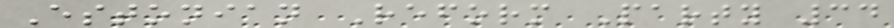Estonian Reform Party 34
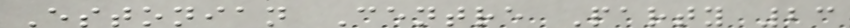Estonian Centre Party 23
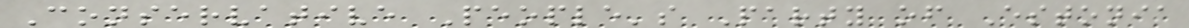Conservative People's Party of Estonia
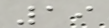19
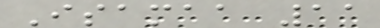Isamaa 11
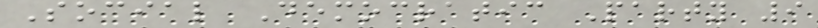Social Democratic Party 9
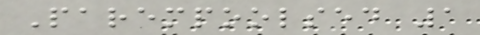Parempoolsed 1
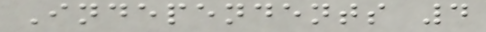Independents 4
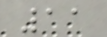11
